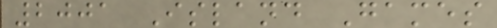2001 Island Games
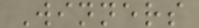Winners
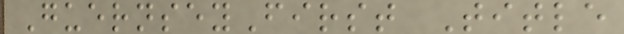GuernseyFirst Title
